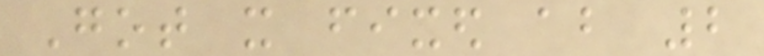Got it fixed about 2
